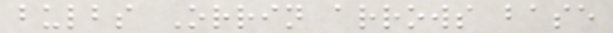bulbs Orrin arrows base
